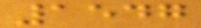1547
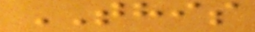THIS
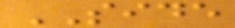SIDE
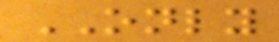ONLY
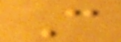C
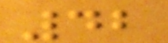42
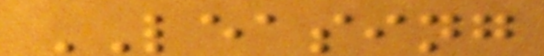LEASING
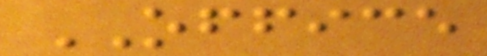OFFICE
